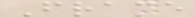Frame
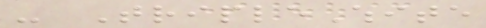- TripleWhite
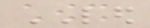LED
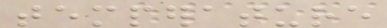temperature
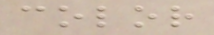color
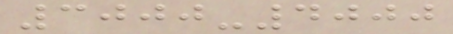3000-4000
